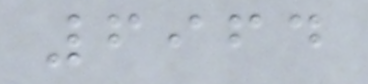6964
